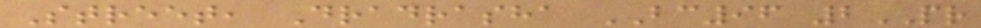Street, Dradrasha BC96 2PR
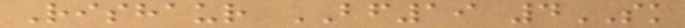Rishaur BF19 4SK
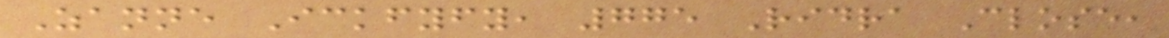Zanne Ickfyfy, 775 Ridra Close,
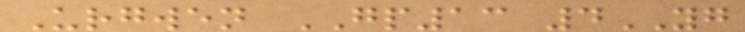Urgwen GP13 4YG
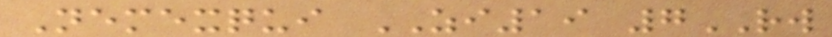Nemexqui ZI19 7RW
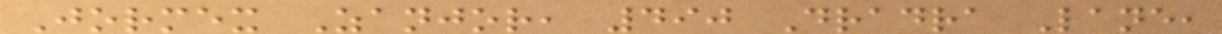Jormex Zanjor, 490 Dradra Lane,
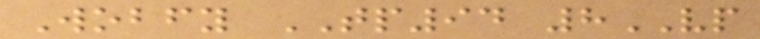Wobfy TP94 8VP
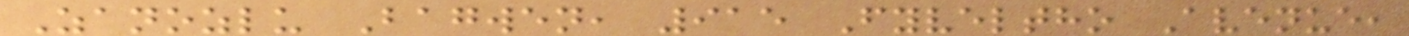Zanozlu Bagwen, 915 Fyveltho Avenue,
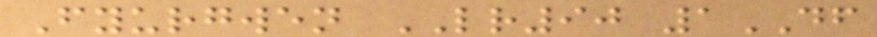Fyurgwen LR90 1DF
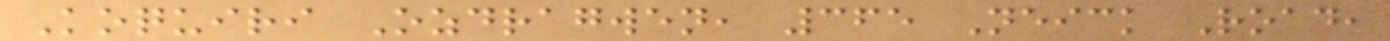Koquiri Ozdragwen, 365 Neick Road,
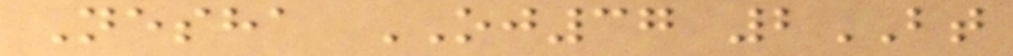Nesha OJ37 2BT
